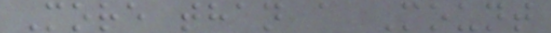More than a Mount
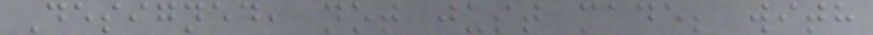Designed, not just made; with
